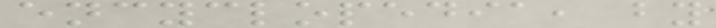encyclopedia, by
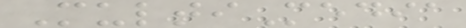MultiMedia
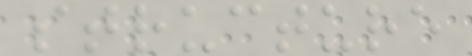structure
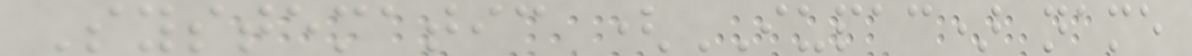Systematic (IUPAC) name
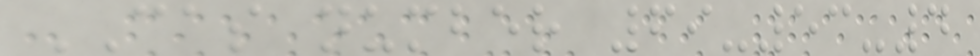CAS number 69-53-4
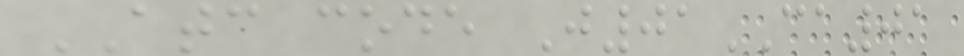ATC code J01CA01
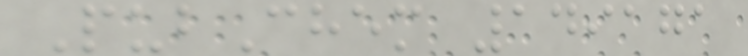PubChem 149171
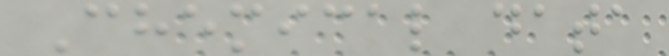Chemical data
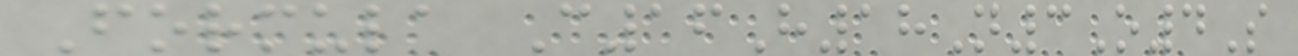Formula C16H18N3O4S
